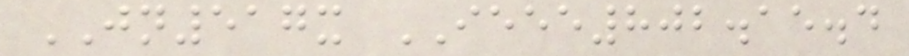JN517x IEEE802.15.4
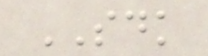SDK
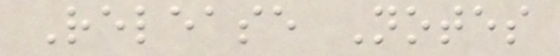Release Notes
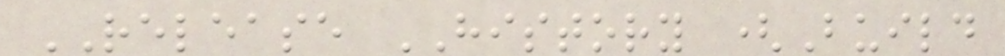RELEASE HISTORY (Build
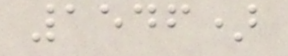1546)
